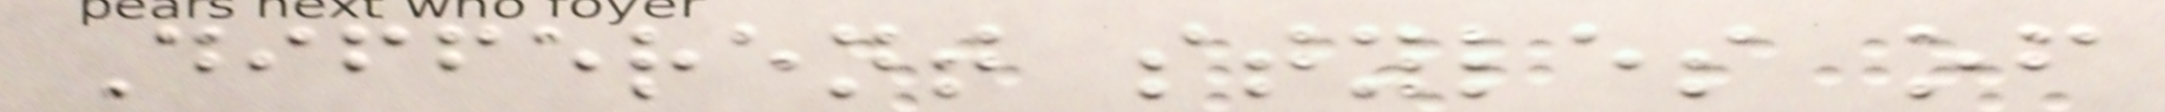Different styles of
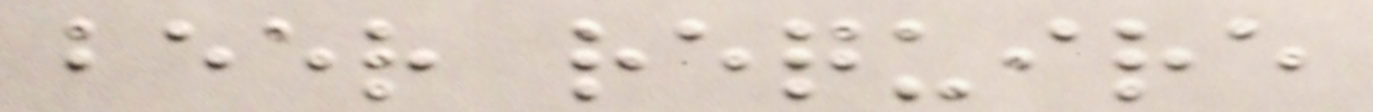beer require
